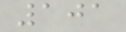101
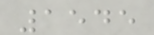1545
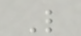L
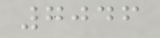7046
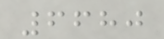6680
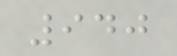940
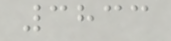3833
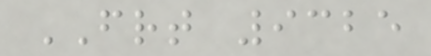FRT 9325
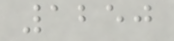1250
